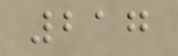217
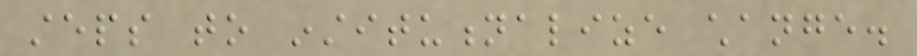steps to institutionalize change.
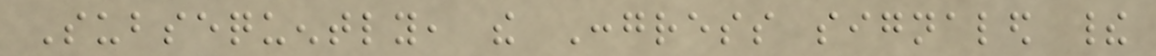Subsequently, the Congress signaled their
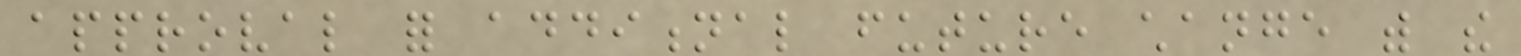approval for additional future change with the
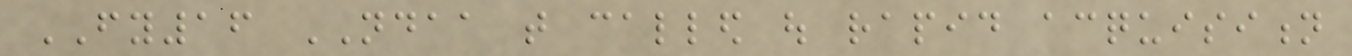FY16 NDAA that called out rapid acquisition
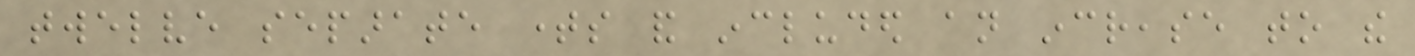twelve separate times and included an increase to the
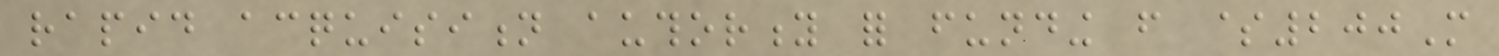rapid acquisition authority for funding from $200M
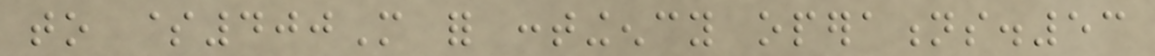to $400M for contingency operations.53
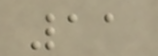11
